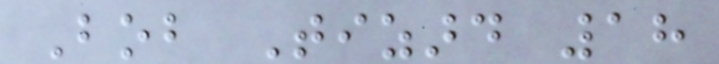Bob Tizard 18
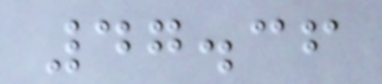47.36
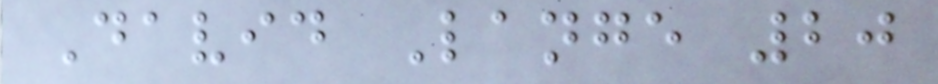David Lange 20
